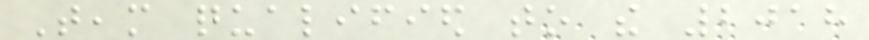Team qualified to the 2018
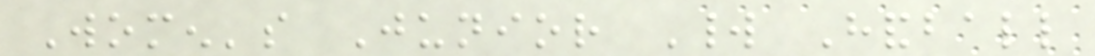Women's Junior World Handball
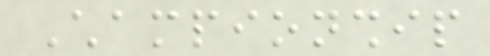Championship
